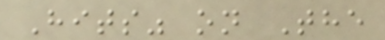Hits" on The
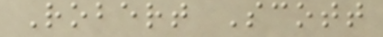Robert Scott
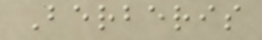Berberis
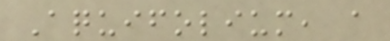Aquifolium, a
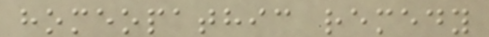homeopathic remedy
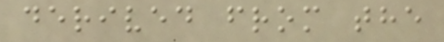derived from the
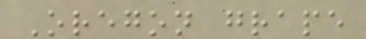Oregon grape
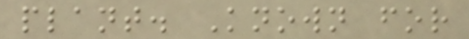plant. Known for
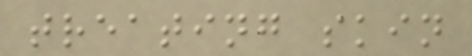treating skin
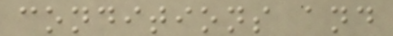conditions and
